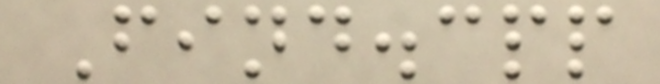Find.cpp
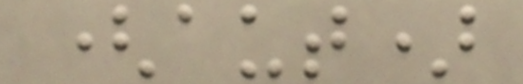(aut)
